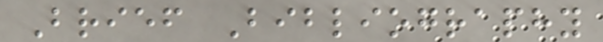Brief Bibliography
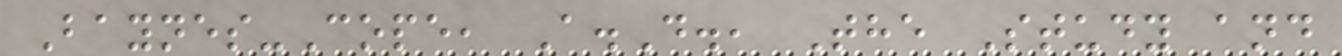Baynes-Cope, A.D., The Study and
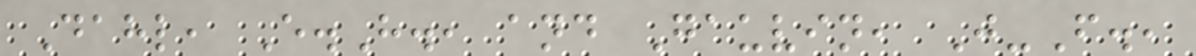Dahl, E.H., and Gauvin, J-F.,
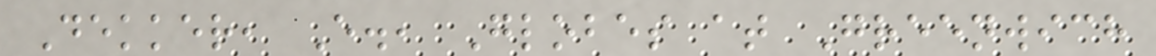Dekker, E., Globes at Greenwich
